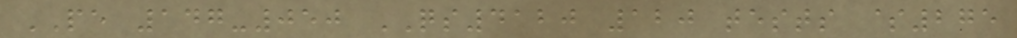PE 147-050 QS4120 120 tests $275
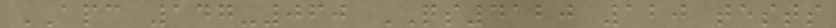APC 147-060 QS4120 120 tests
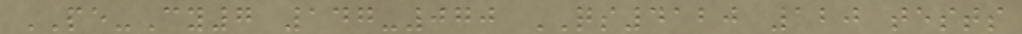PE-Cy7 147-070 QS4120 120 tests
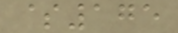$175
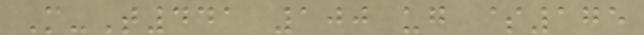M-T441 100 ug $175
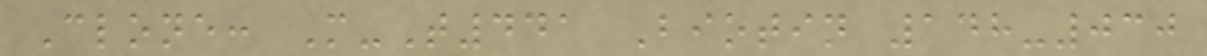Clone: M-T441 Biotin 148-030
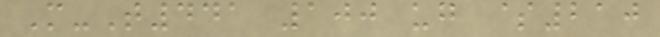M-T441 100 ug $210
